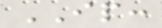IP:
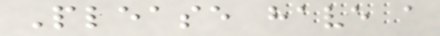Please have a
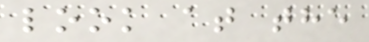look at the
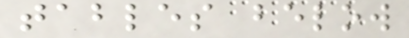tables below
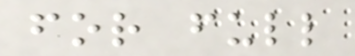for full
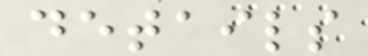details
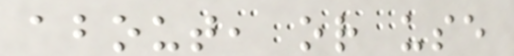about, or use
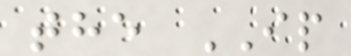the IP
